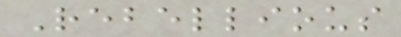Rebellious
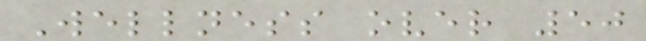Wellness over 50
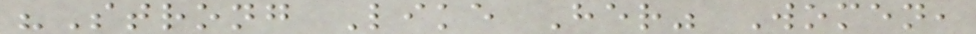"Strong Like Her" Women,
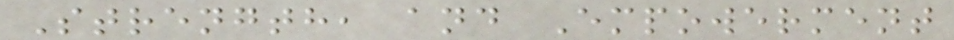Strength, and Empowerment
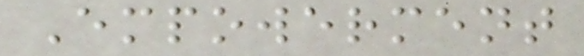Empowerment
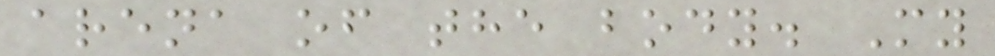arena of the body. My
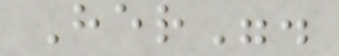Her".
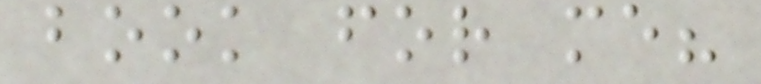book for me?
